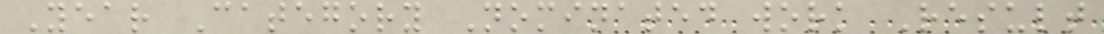Year Category Nominated work Result
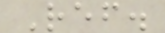Ref.
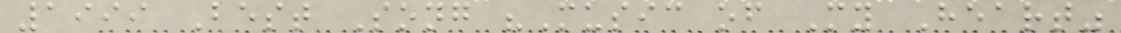1999 Best Song "Music of My Heart"
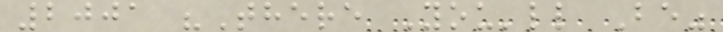2001 "There You'll Be"
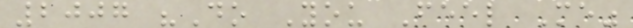2007 "Do You Feel Me"
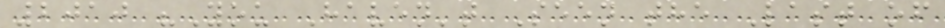2010 "You Haven't Seen the Last of
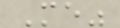Me"
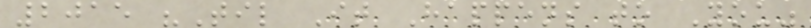2015 "Til It Happens to You"
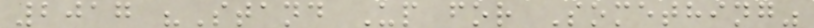2017 "Stand Up for Something"
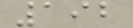192
